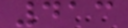413
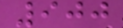900
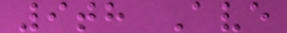9th Ave
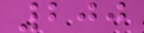200
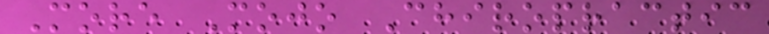More Mojo Chiropractic
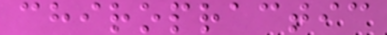chiropractic
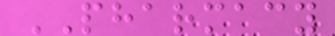PHARMACY
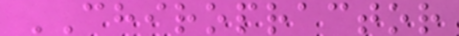CHIROPRACTOR
